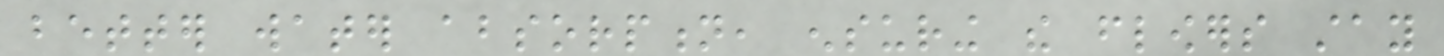better water absorption, ensuring the flowers stay
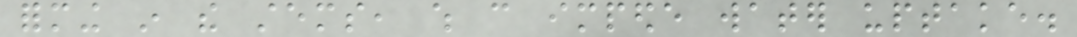forming in the stems, which can impede water uptake.
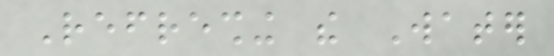Refreshing the Water
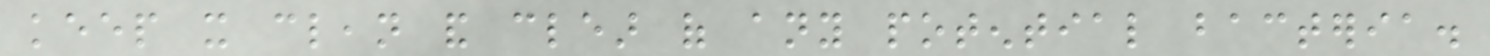keep it clean and clear of any potential bacteria.
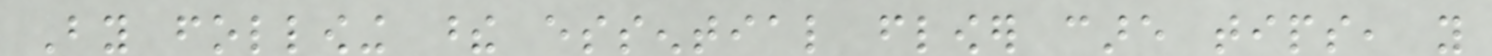By following these essential flower care tips, you
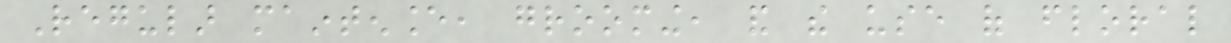Regular maintenance, grooming, and the use of floral
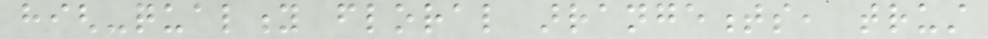high-quality floral arrangements, trust
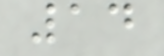14
